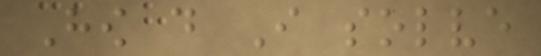How do I solve
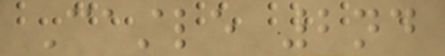Castle 2nd
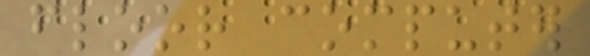floor computer
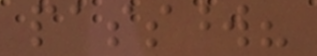password?
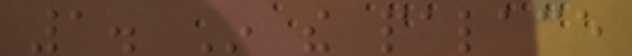1. In the palace
